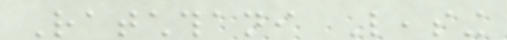Ratchthani Leasing
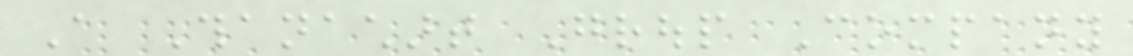A Thanachart Group Company
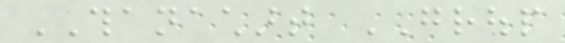THANACHART GROUP
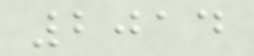2014
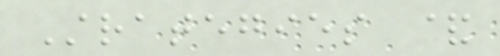Strategies &
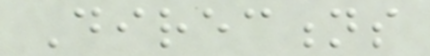Directions
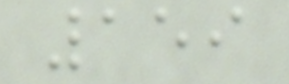159
